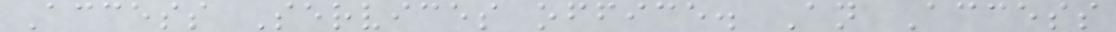Access Services office. An Access
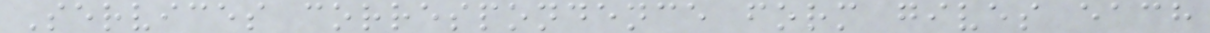Services correspondence form gives each
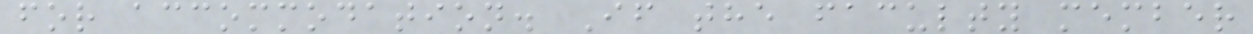for accommodation. If the faculty member
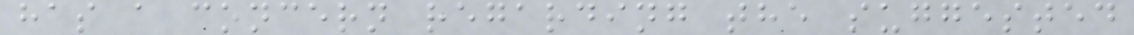has a concern regarding the suggested
